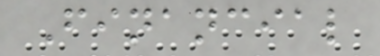Financial
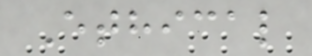Ethical
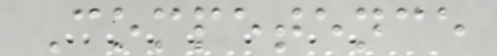Competence
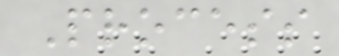Process
